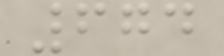674
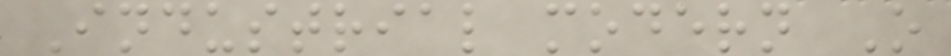Industrial modern O
